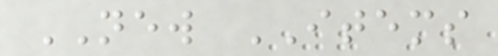NEW ITEMS
